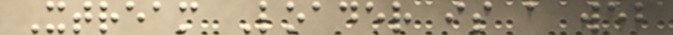Xtream Loader is a web
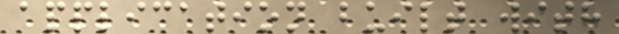application built with
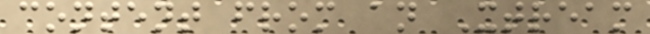content from an Xtream
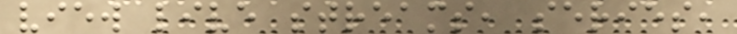view live streams, series,
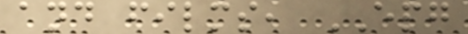and films, EPG
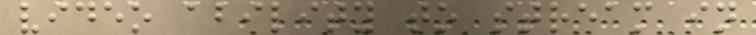video ability to stream in
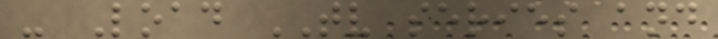- Load TV series and
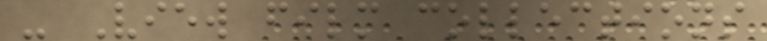- View film collections
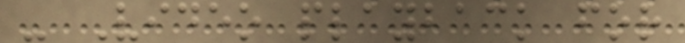- Video playback for
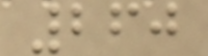260
